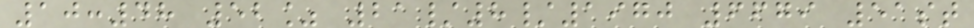10:48 52% 21/8/1970 6679 51st
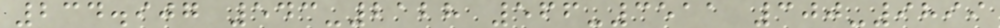234.907 543-2128 566-3511 300-9899
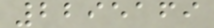2295169
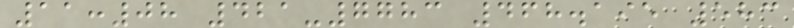11:08 421-7783 468.195 583
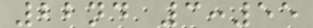22nd 3:55
